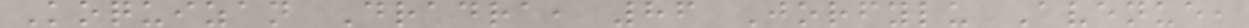Koquizan Dradra, 86 Jorfylu Avenue,
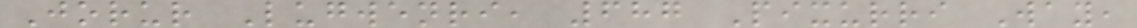Jorur Lugwenri, 687 Pixurri Way,
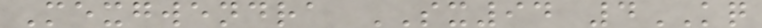Mexgwendra SX94 4KQ
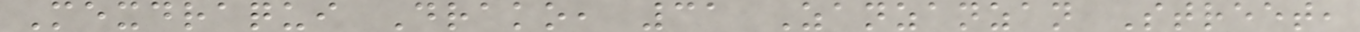Mexdraqui Drako, 31 Zanzanzan Street,
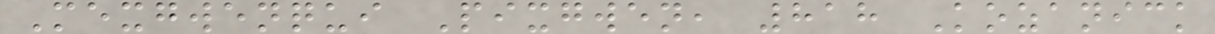Mexgwenqui Pixgwen, 818 Kozanick
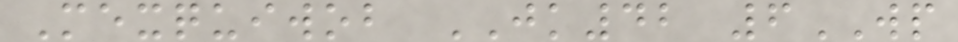Mexquiwob JK42 6WP
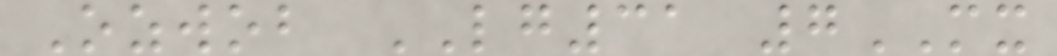Ozwob LG31 7MX
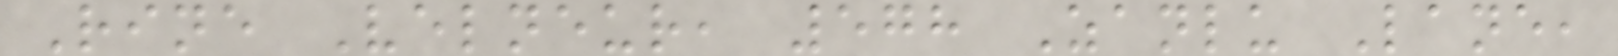Rine Velneur, 578 Zanlu Lane,
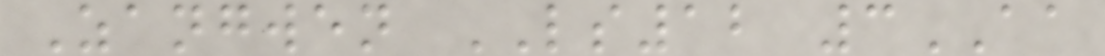Zangwen LS12 3AA
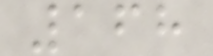168
